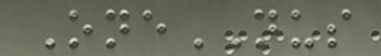OneNUS
